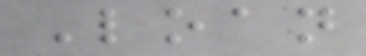Loan
